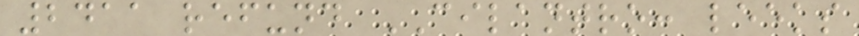2411 refund CILANTRO: leeks
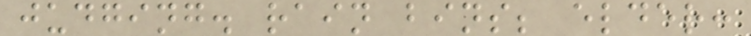judging. rain bins; elder:
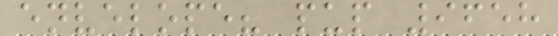envelope? pup 9658
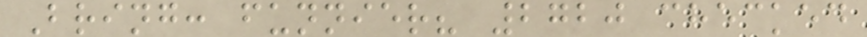Bring: funnier? 2720 checked
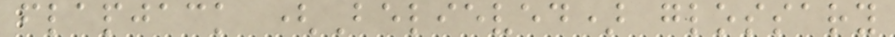flapjack (Believed) glossary
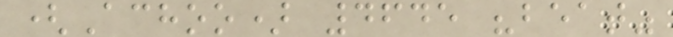(Achoo) 4645 "beat"
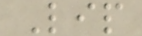Lip
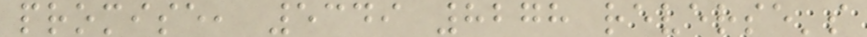promise, 5349 8278 reverse's
